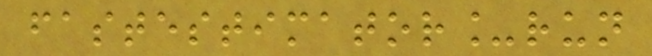fastestimator_run
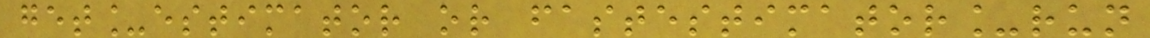get_estimator or fastestimator_run
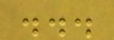...
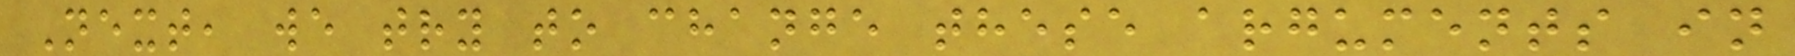Next, we try to change these arguments in
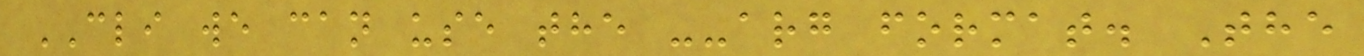CLI we can use the --arg format. The
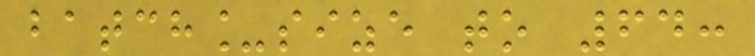batch_size to 64:
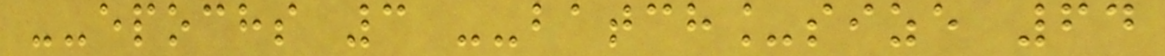--epochs 3 --batch_size 64
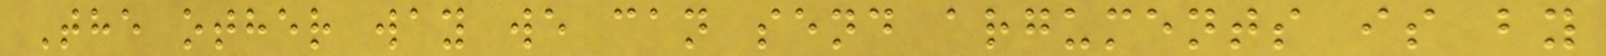The other way we can send arguments is by
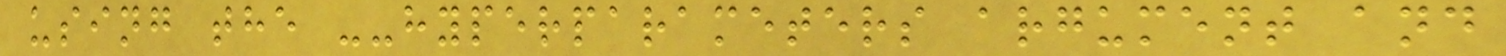using the --hyperparameters argument and
